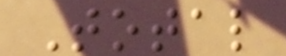Total
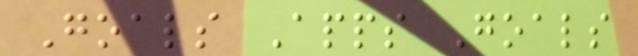Goals Apps Goals
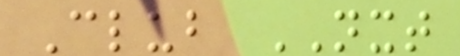Club NXT
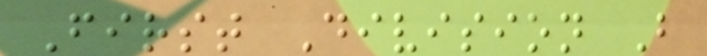First Division B
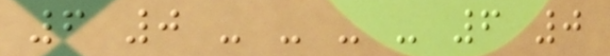6 0 - - - - 6 0
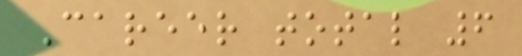Career total 6
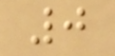0
